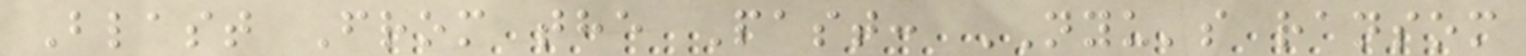Blast From the Past: NYU's ransom
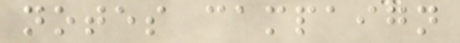notes campaign
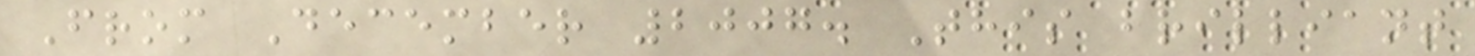From December 2007. This brilliant
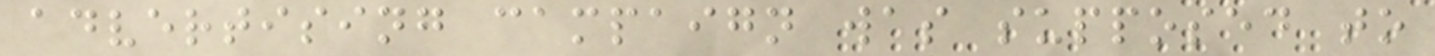advertising campaign was supposed to
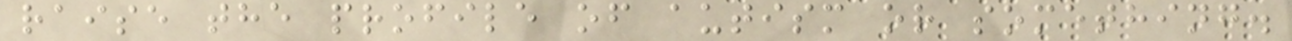raise the profile of autism or something.
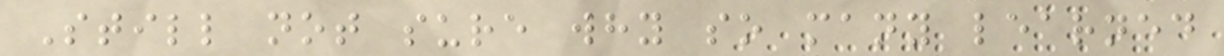Still not sure why so many learned
